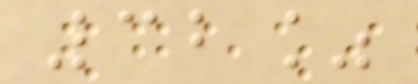32%
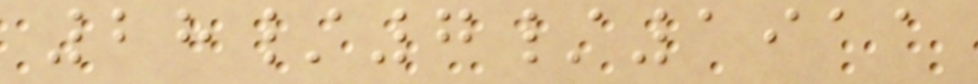28/7/1911
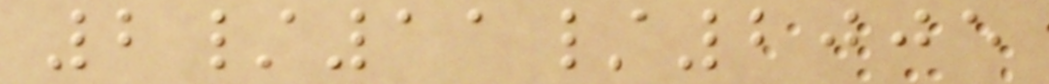2/11/2005
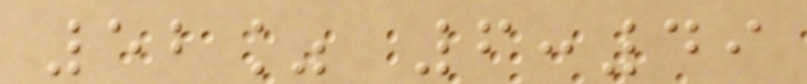52% 6:49
